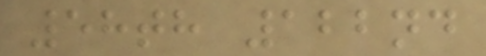58th 122nd
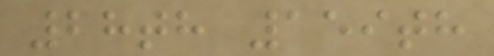28th 159th
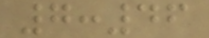7:46
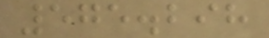575.298
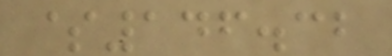$146.32
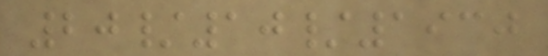20/10/1930
